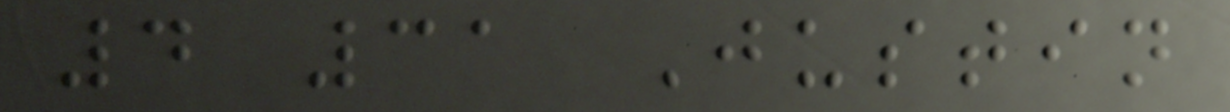4 31 Justin
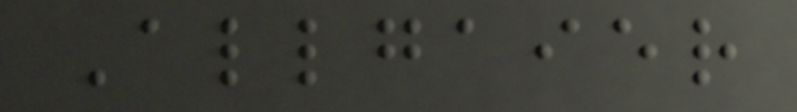Allgaier
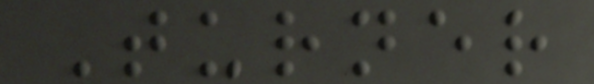Turner
